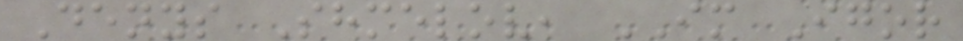Denys Shmelov, IM Igor
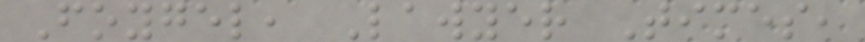Foygel, Lawyer Times,
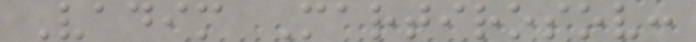Vadim Martirosov:
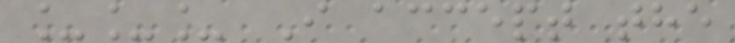___ I accept the
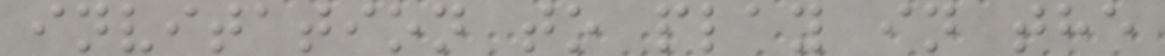invitation to play in the
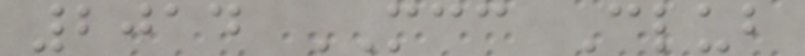2014 MCC Club
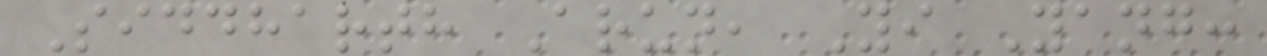Siddharth Arun, Yi Yang:
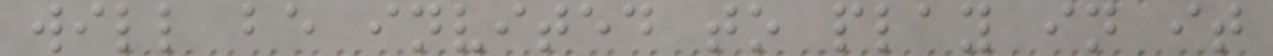will be invited to play in it
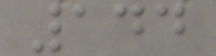144
